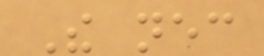The necessary
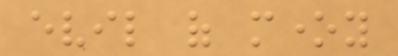evil of money
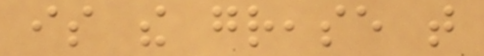is the grease that
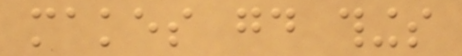makes good things
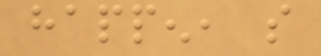happen, so
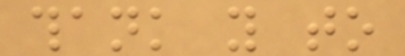thank you to
